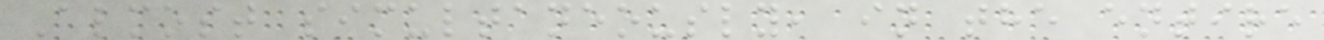Almost simultaneously, in the entire
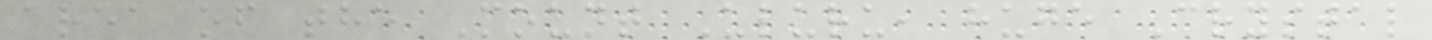area of the Mount Uluru, huge Crystal
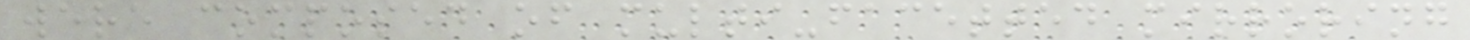were composed of multi-facetted mirroring
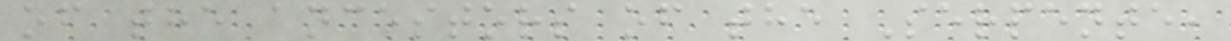of the ancestors of the Serpente,
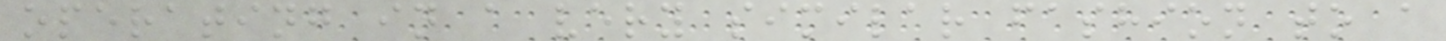operating in a very similar fashion to a
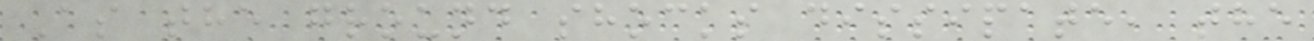As the ground shocks dissipate, the
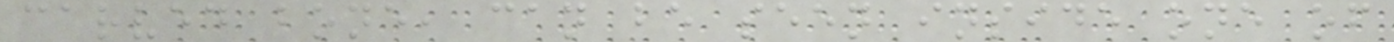carved bone, can be seen inside one of
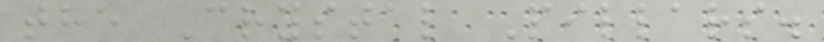the Crystal Pillars.
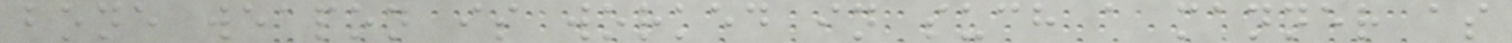bone weapon is worked in such a manner as
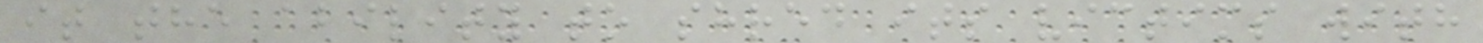it the ability to shred its victims with
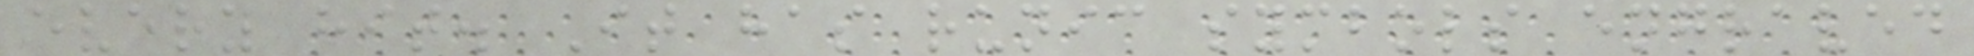every hit. It has runic symbols engraved
